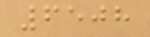6508
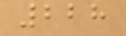228
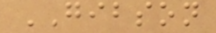GIBSON
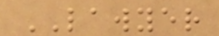LAWYER
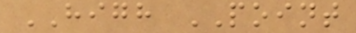HIGH POINT
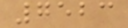7523
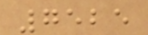7525
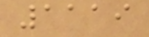1119
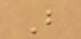B
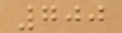700
